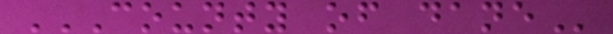COUNTY OF DANE
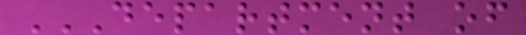DEPARTMENT OF
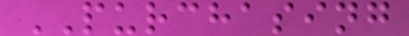PURCHASING
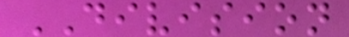DIVISION
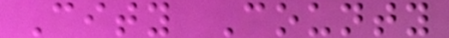City County
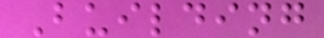Building
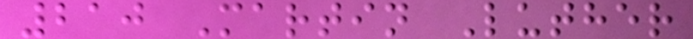210 Martin Luther
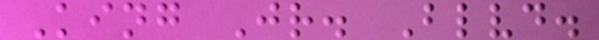King Jr. Blvd.
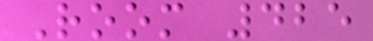Room 425
